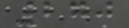270
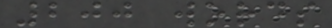200 words
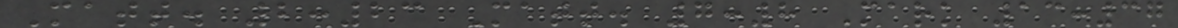Matt. 2:23 Matt. 7:8 Mark 13:37
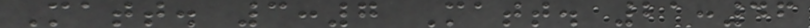Matt. 3:7 Matt. 21:46
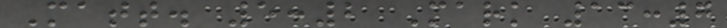Matt. 5:2 Mark 13:7
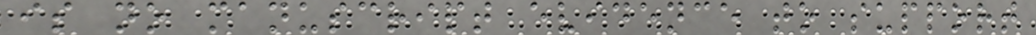is no manuscript evidence to support
